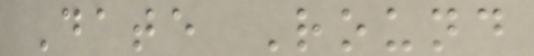Date Round
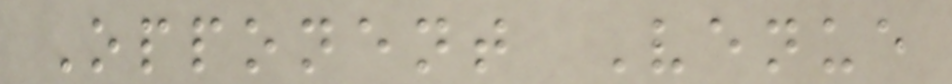Opponent Venue
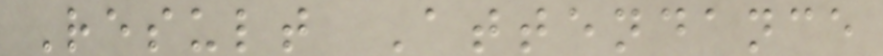Result Attendance
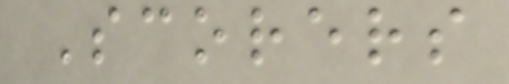Scorers
